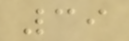39
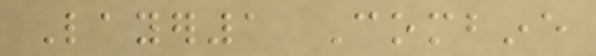Layer1 Combine
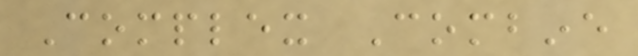Complex Combine
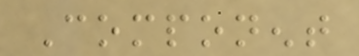Component
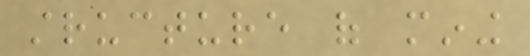structure of mining
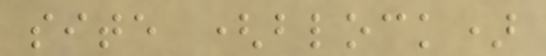site (block)
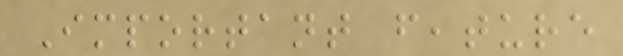Important feature
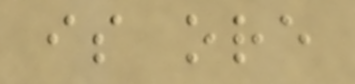is ore
